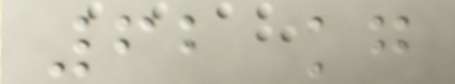62 kg
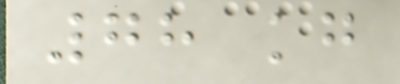78 kg
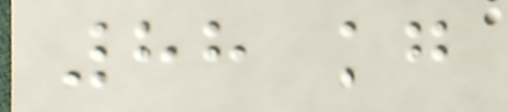88 kg
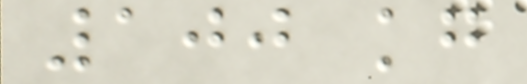100 kg
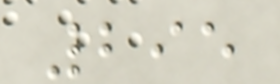295
